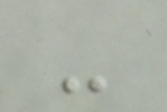-
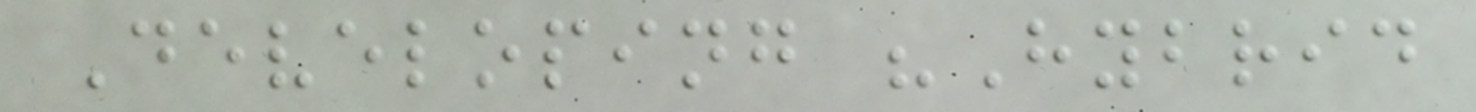Developing "Hybrid
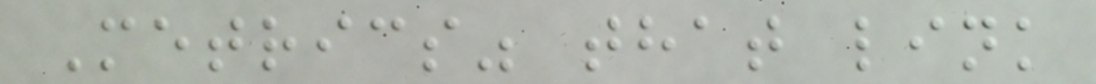Metrics" that link
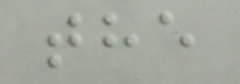the
